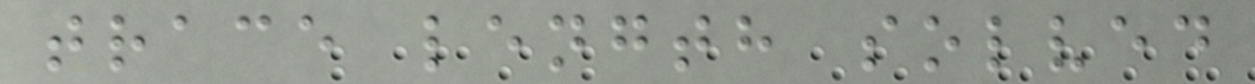trace length solved
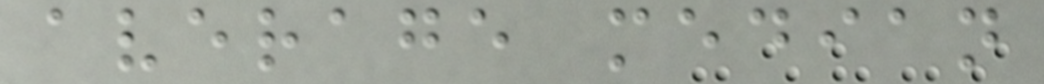average median
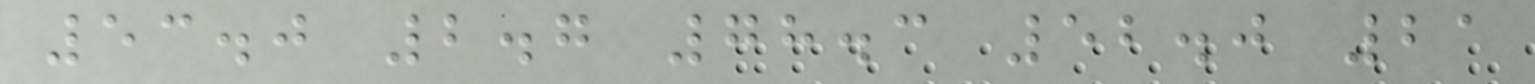53.0 2.7 78.3 52.0 21
